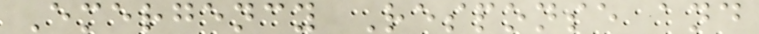Emergency Response and
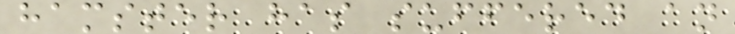hamster has suffered an
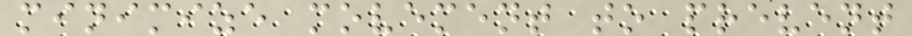minimize movement to prevent
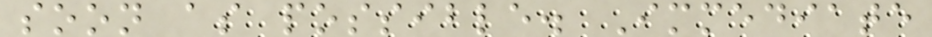soon as possible. Immediate
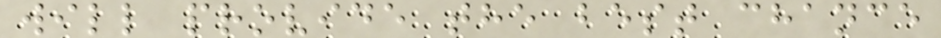will provide the best chance
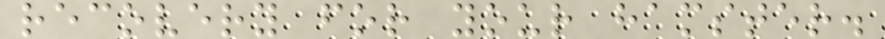recovery for your hamster.
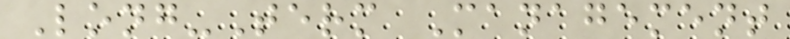Long-Term Management
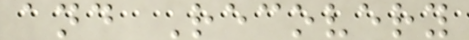and Recovery
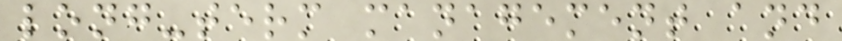long-term management and
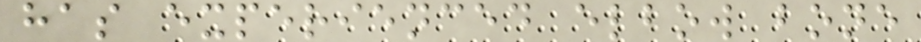has experienced elbow bone
